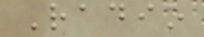Radio
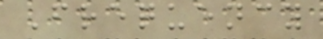Frequency
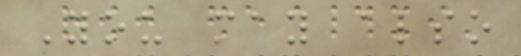You may also
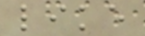like
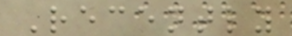Recently
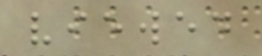viewed
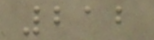212
